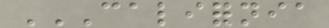CALIFORNIA
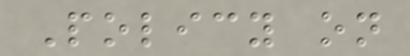Policy on
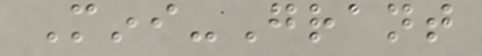Mini-Grant
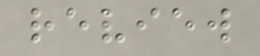review
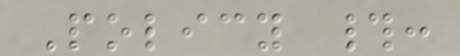Policy #:
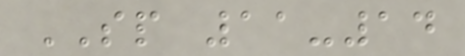SP 11-14
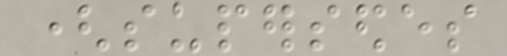(supersedes
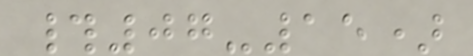#07-15)
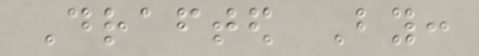Drafted By:
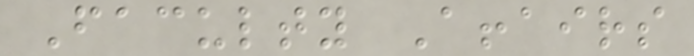Faculty Affairs
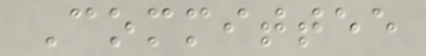Committee
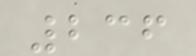236
